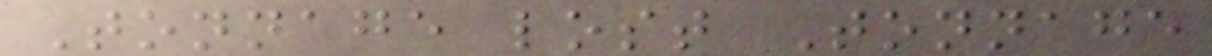Tonnage lost Tonnage
